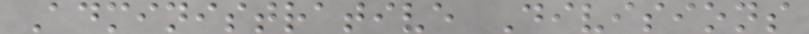Administrative Divisions
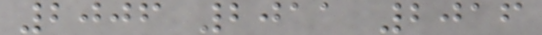2006 2011 2016
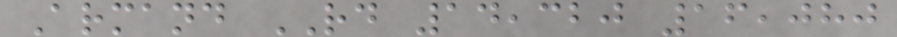Armand RD 14,320 16,080
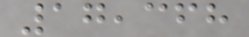17,368
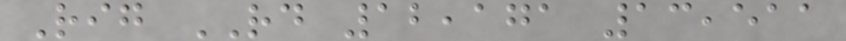Rig RD 12,171 13,511
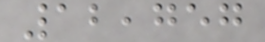12,757
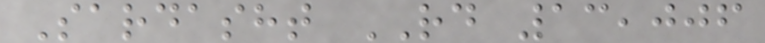Sardasht RD 13,006
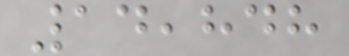14,848
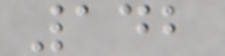142
